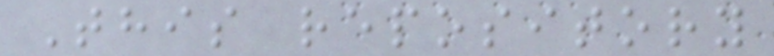This repository
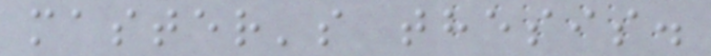master's thesis.
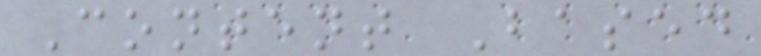Content Based
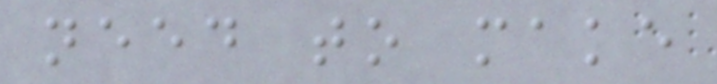need to make
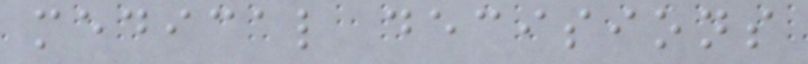medical decisions
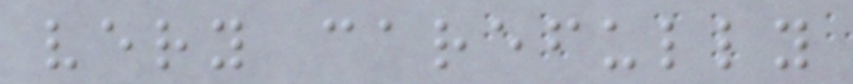very carefully
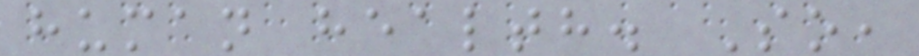human health. So,
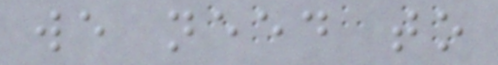we need to
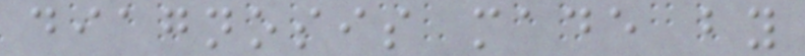diagnosis made by
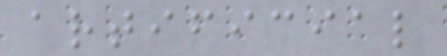artificial
